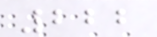222
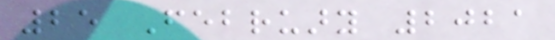25 February 2021
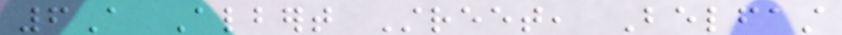6A Albert Street, Belfast
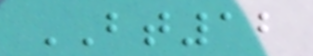BT12
